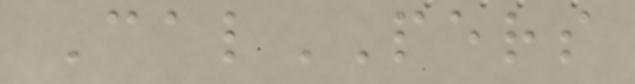CalPERS
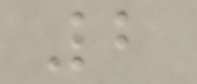2
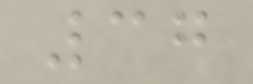37
